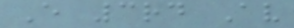E 3rd Av
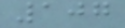107
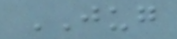JUG
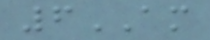6AM
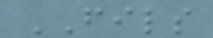FILS
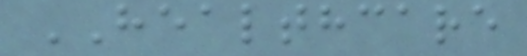HEALTHCARE
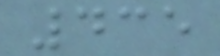435
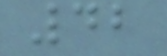42
